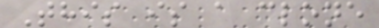This is a clone
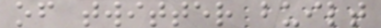of twitter built
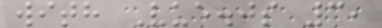with Vue.js 3,
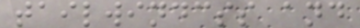tailwindcss and
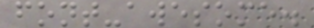font-awesome.
